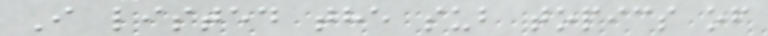I listed the sub topics of
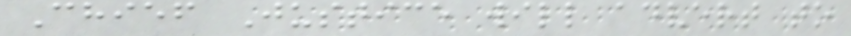Chief Justice will advert to
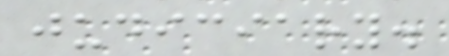judiciary.
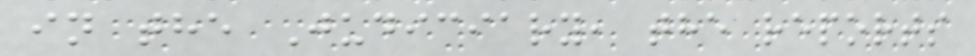in the Judiciary, the reports
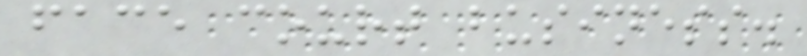face court business.
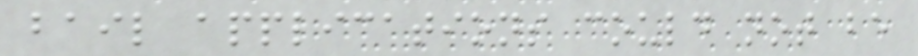bail applications could not be
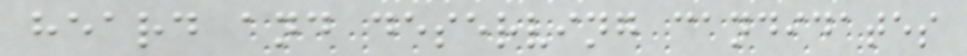heard and deserving candidates
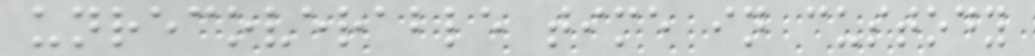unrecoverable time in custody
